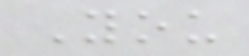You
